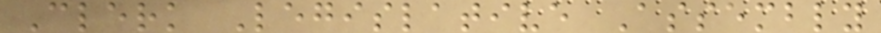Clerk Legislative Assembly
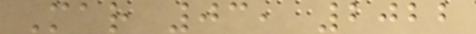Mar 03, 2022
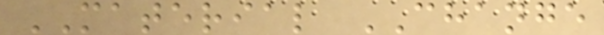MATERIAL CHANGE
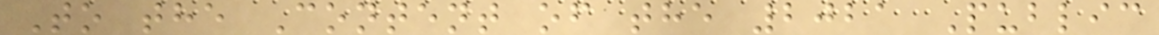To the Content of the 2021 Public
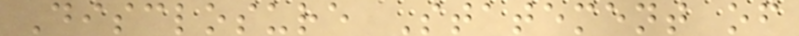Disclosure Statement of
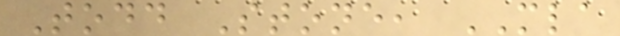Todd Stone, MLA
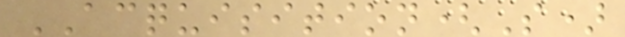ACQUISITION(S)
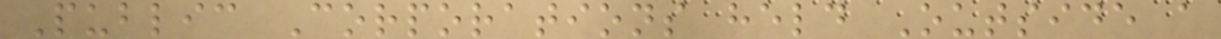Public Corporations held Outside a
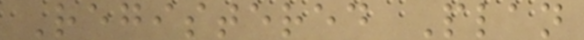Registered Plan
